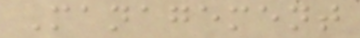Management
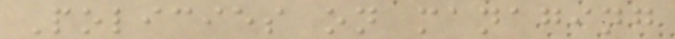Policies on managing
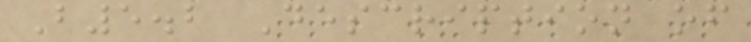B5.2 Description of
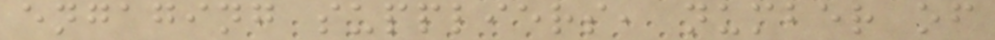engaging suppliers, number of
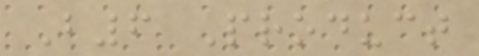B6 Product
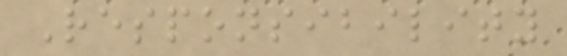Responsibility
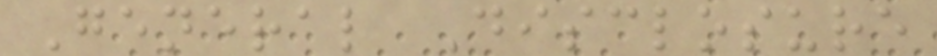General Disclosure
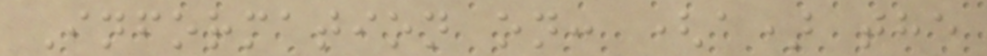Information on: (a) the
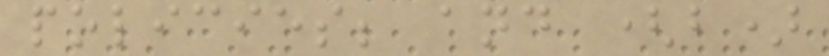policies; and (b)
